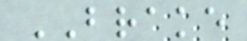BRAKE
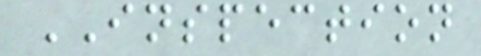INSPECTION
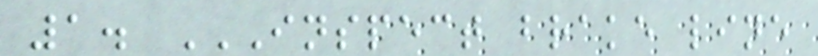1. INSPECT BRAKE LINE
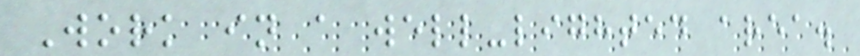Work in a well-lighted area.
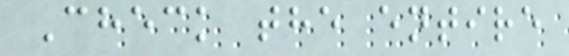Check the entire
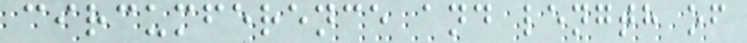circumference and length of
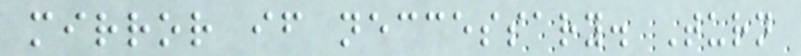mirror if neccessary. Turn
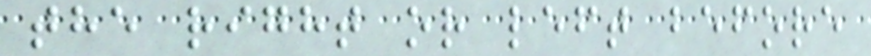the right or left before
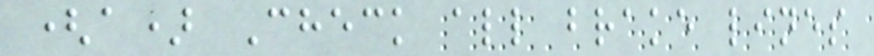(a) Check all brake lines
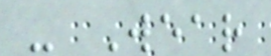- Wear
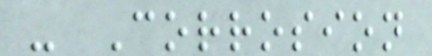- Corrosion
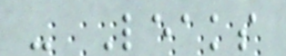- Leaks
